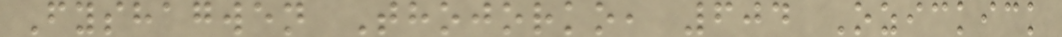Fyshagwen Thojorko, 604 Ozickick
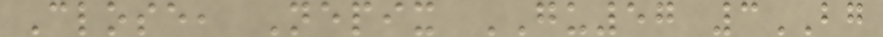Close, Nepix GU57 3BG
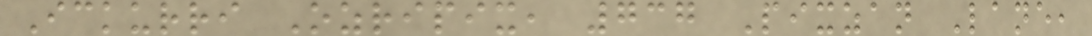Ickurri Ozripix, 737 Pixzan Lane,
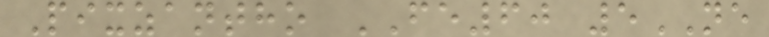Pixzantho FE60 5NE
